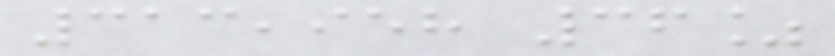313,958 36%
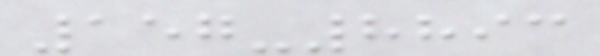157-8893
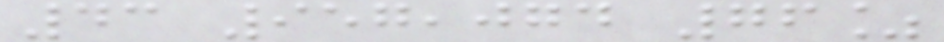43 957,074 76%
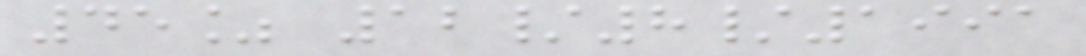45% 12/8/1991
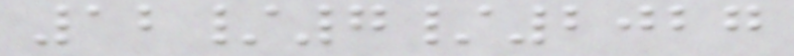12/7/2027
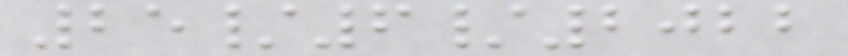25/6/2022
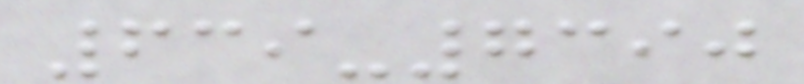639-7390
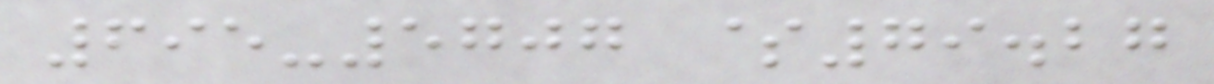695-5707 $79.27
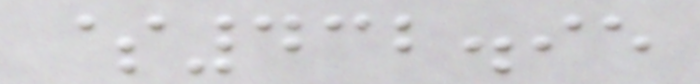$432.95
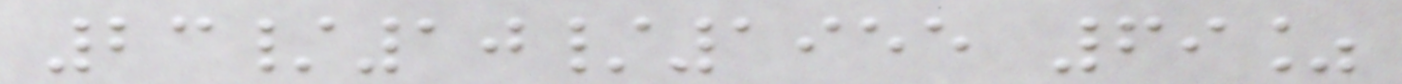23/10/1955 69%
